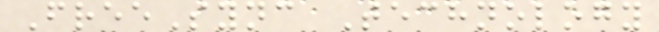FreeSync Technology
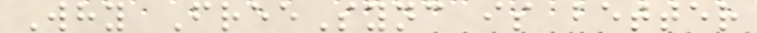Why FreeSync is better
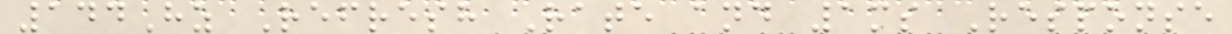144Hz Refresh Rate and 1ms Response
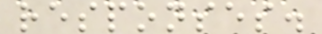responses.
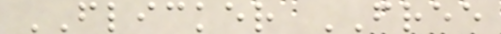FLICKER FREE
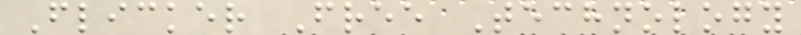Flicker Free Technology
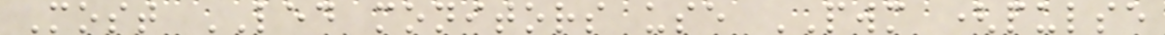Most LED monitors use PWM (pulse
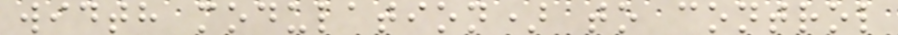width modulation) to control
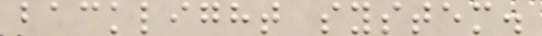backlight system.
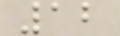12
